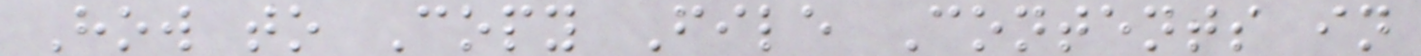How to Copy File Contents in
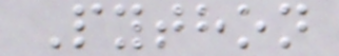Python
